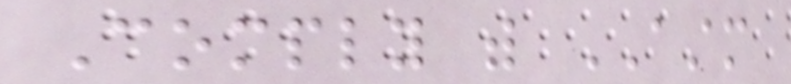Comply with ASTM
